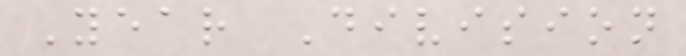Year Division
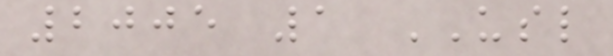2005 1 USL
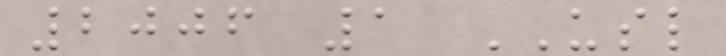2006 1 USL
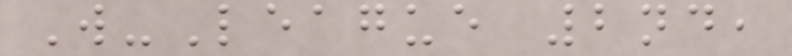W-League 2nd,
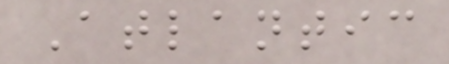Atlantic
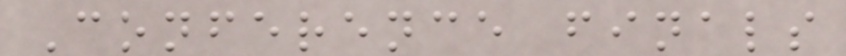Conference finals
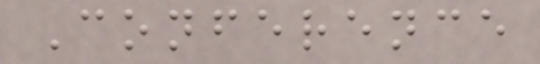Conference
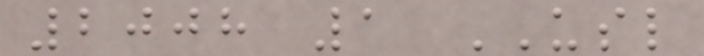2008 1 USL
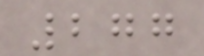277
